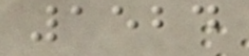1524
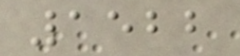1522
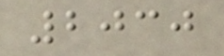2030
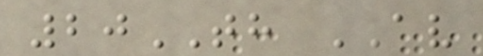20TH AV
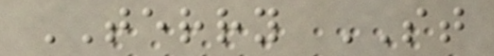TERRY ST
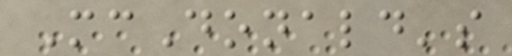McDonald's
